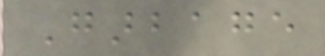Garbage
